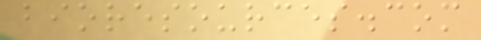bioresources.com
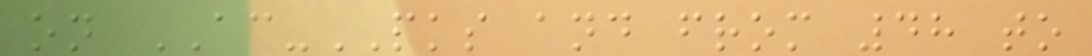on AC-PKS and from 48 to
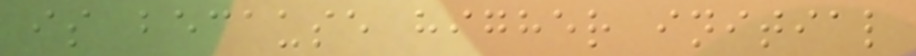is because higher initial
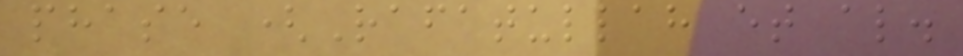phase (Rafatullah et al.
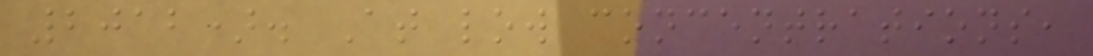2012). At low concentrations,
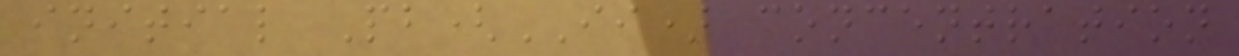initial Pb(II) concentration
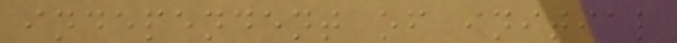independent of initial
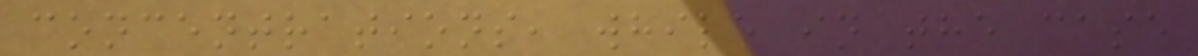concentrations, while in the case
